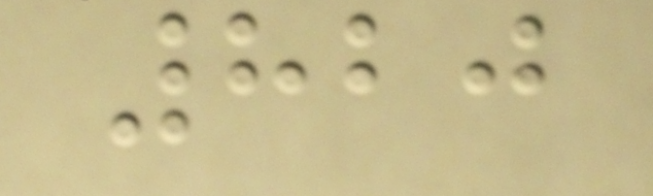820
